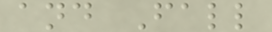and Fall
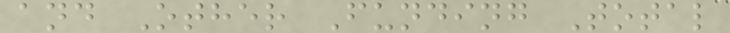and Other Funding Total
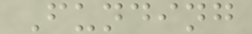Funding
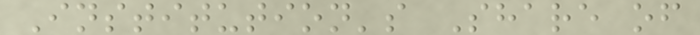Institution's Share of
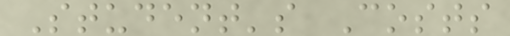Student's Costs
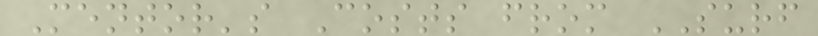Mentor's Costs from SURF
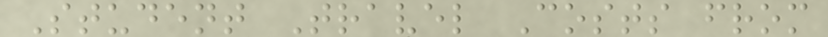Student Travel Costs from
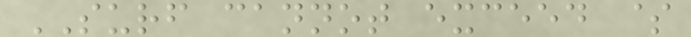SURF cannot exceed $
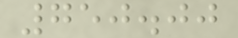750.00
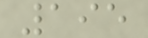195
